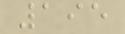195
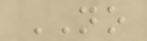NO
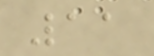11
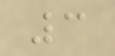3
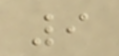9
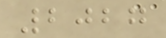2027
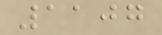1107
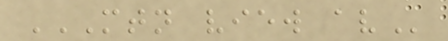MTN VIEW AV
